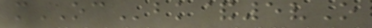mOCbk&5vO
